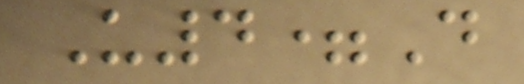U4=D
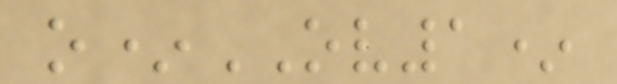o*OV1*
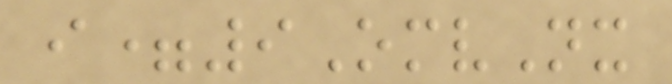i=9OmvNx
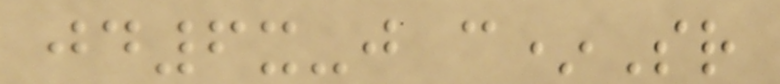jd6x-j c*Sr
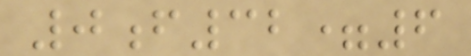0f32=6
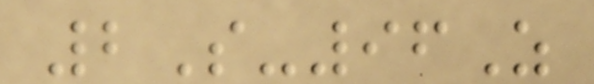2S-96Z
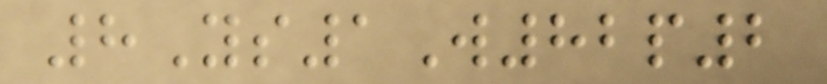8Ys1W82p2
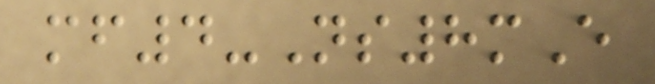mf4-Ns8mE
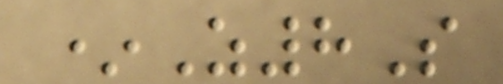*Z8S
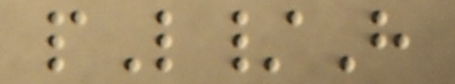pL/H
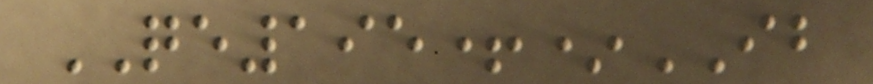QE195+*IB
